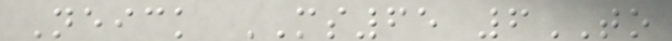Neick MS65 6TO
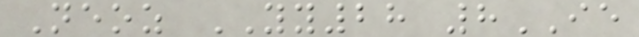Neoz YY28 8IE
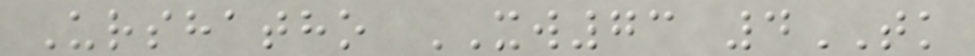Urshatho XW73 4TK
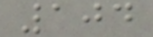104
